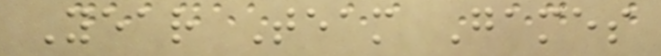Year Team Games
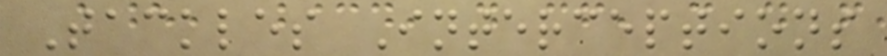Tackles Interceptions
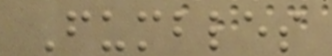Fumbles
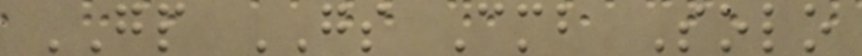GP GS Cmb Solo
